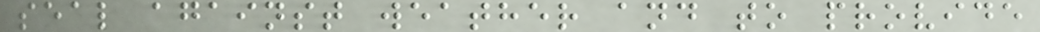seal against weather and to provide
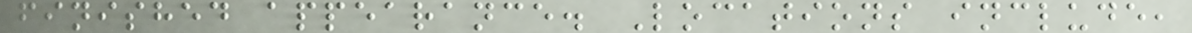finished appearance. Locations include,
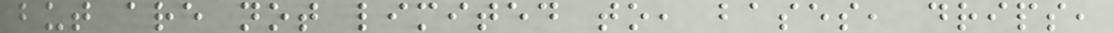but are not limited to, bases, drips,
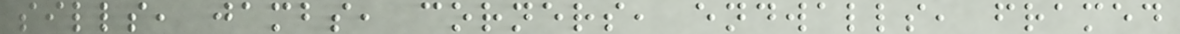sills, jambs, corners, endwalls, framed
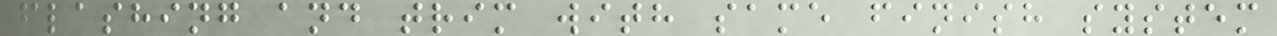flashing and trim with same finish system
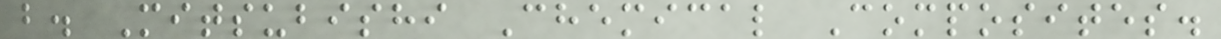b. Mitsubishi Chemical Composites.
